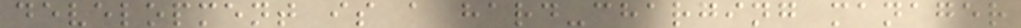development is a hard-charging manager
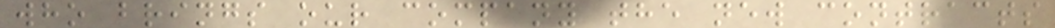who brings our company the new contracts
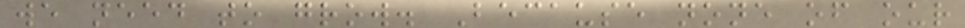we need to grow. Because none of our
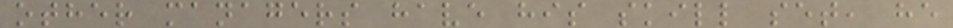other managers have his skill set, he
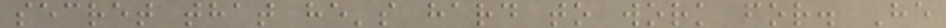secret that he's hard to work for. He
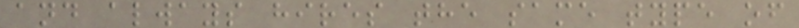and always hires the same type of
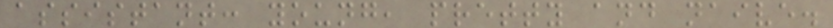assistant: young, pretty and naive.
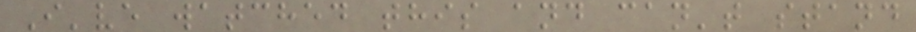I've watched this and can't stand
